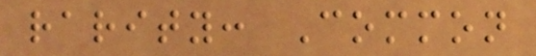rarity: Common
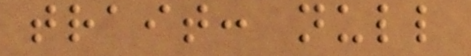trait: null
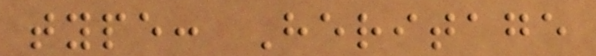type: Heritage
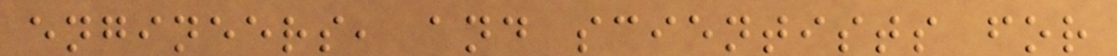engineers, and scientists for
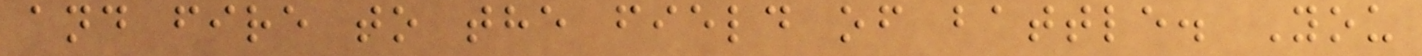and fire to the field of battle. You
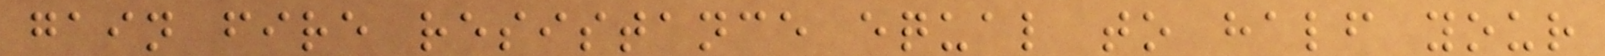gain fire resistance equal to half your
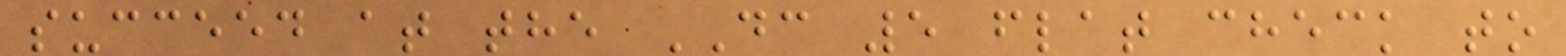succeed at the DC 5 flat check to
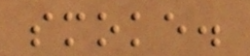smoke.
